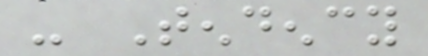- Tendency
